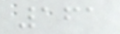161
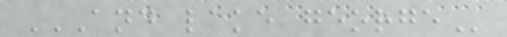AND LAKE GEORGE
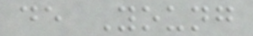de Young
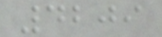4209
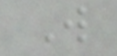W
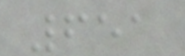651
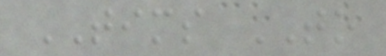TIMS TO
